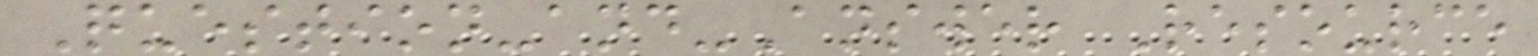Question-and-Answer Resource
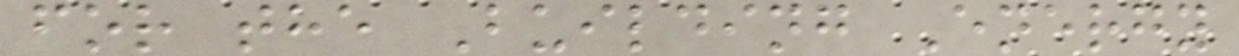for the Building Energy
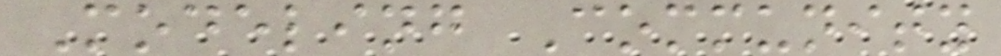Modeling Community
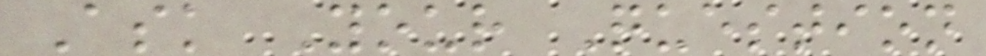Ask Your Question
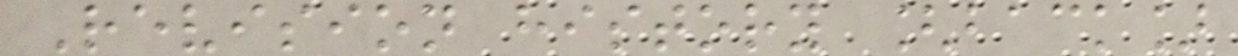Revision history [back]
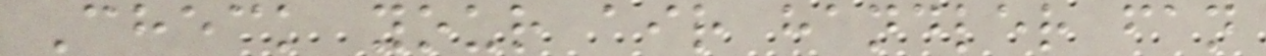Check your air handler fan
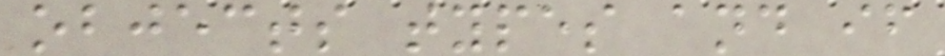objects types and if
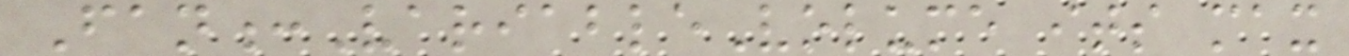Fan:VariableVolume its max
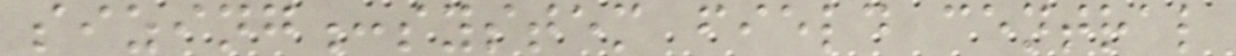sizing:system field central
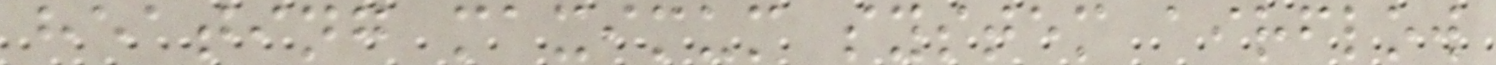heating maximum system airflow
